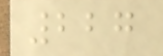227
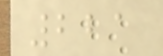221
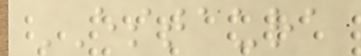ESTAURA
